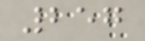257
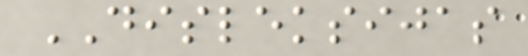DISLEKSIJAS
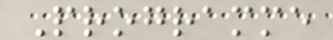Programme
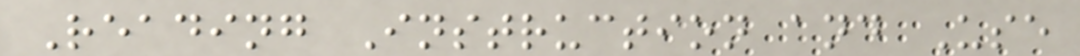Reading Instruction and Use
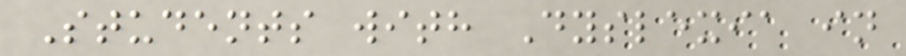Students with Dyslexia in
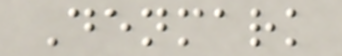Denmark
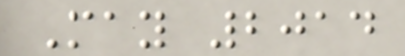May 2014
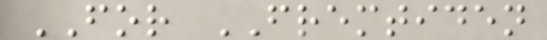FOR FREMTIDEN
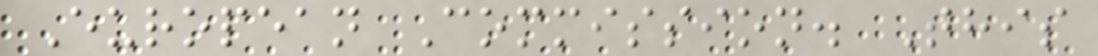European Commission. This
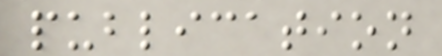publication
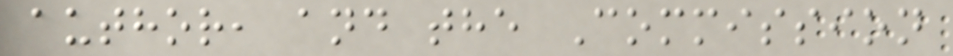author, and the Commission
